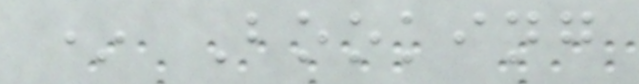* Booking
